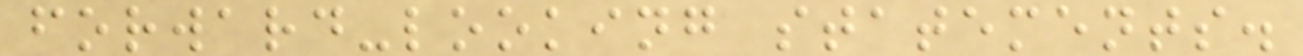forward-looking statements.
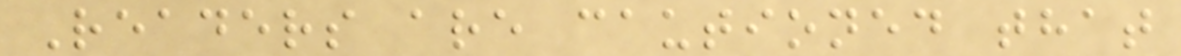Readers are cautioned that
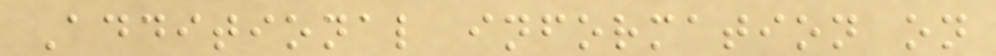Additional information on
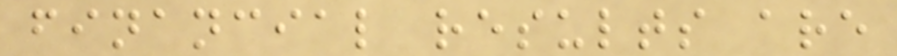financial results are
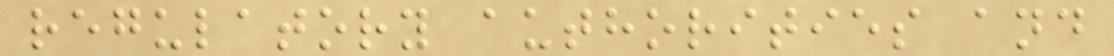regulatory authorities and
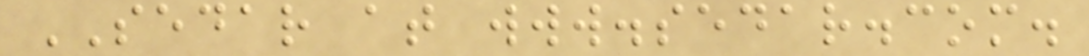SEDAR at www.sedar.com.
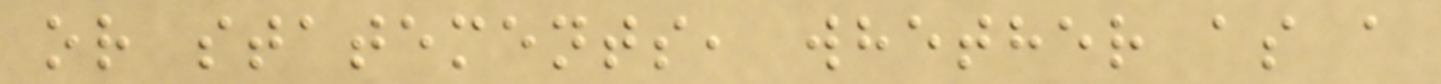or statements, whether as a
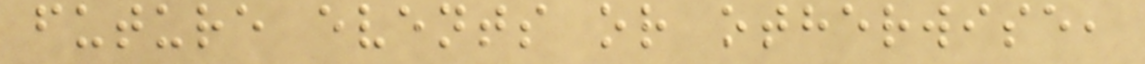future events or otherwise,
